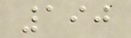190
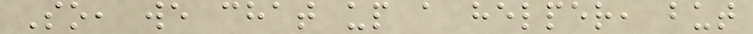So, we chat up a helper, but
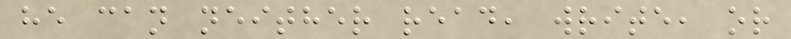he can neither read, write, or
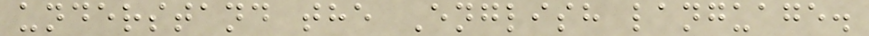understand the English language.
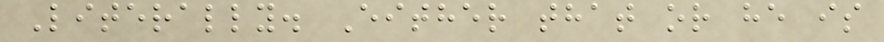Literally. Either that or he is
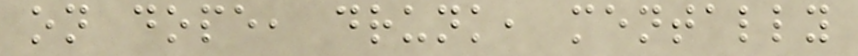on dope, drunk, mentally
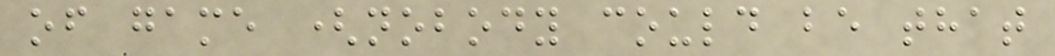of game (nobody could be that
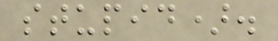stupid).
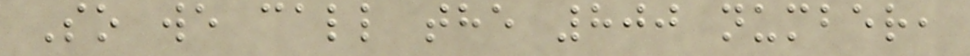So we call the 800 number,
